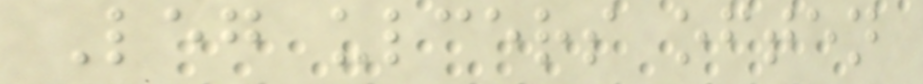Leg ulcers often
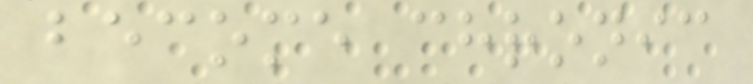become chronic
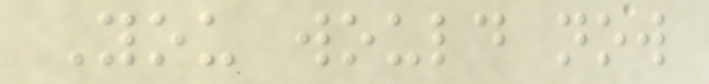You would now
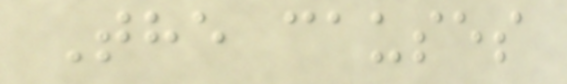The causes
